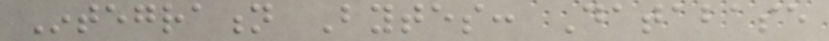Integration Bytes: Database
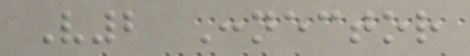V2 Connector
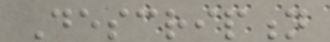Description
